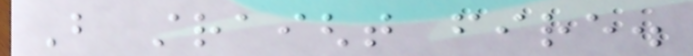But straight fire.
